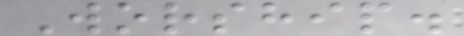Worship.
